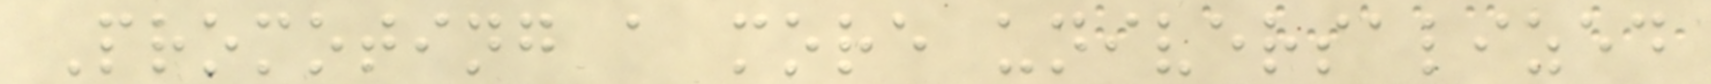Promoting a more universalized
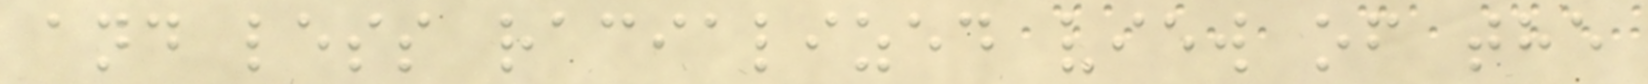and less racialized view of the
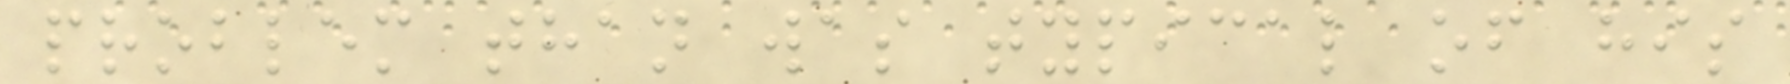problem than was typical of his
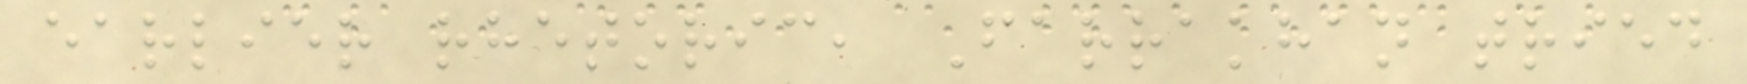earlier rhetoric, Farrakhan tried
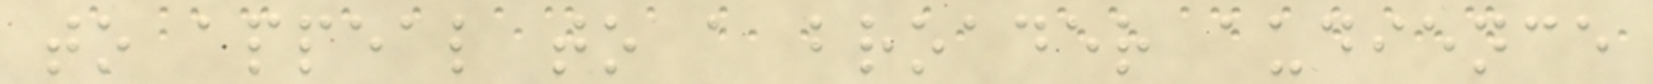to appeal to a broader audience
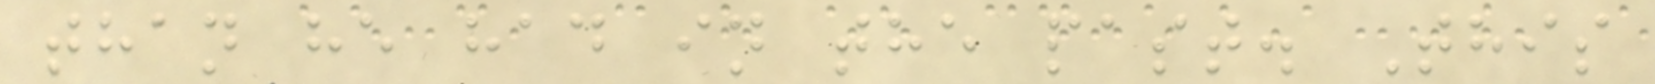than he had in the past. This
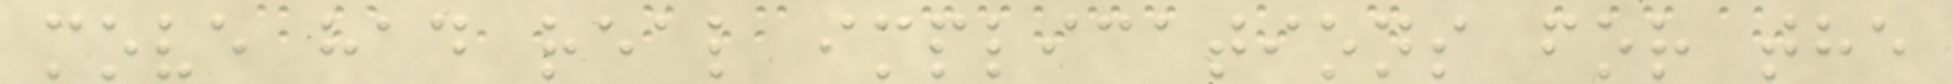move had real implications for the
